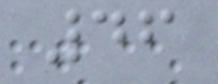46
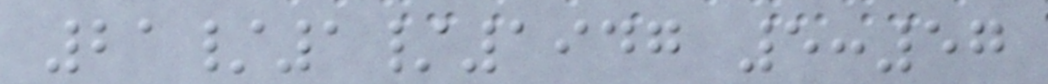21/1/1947 5:57
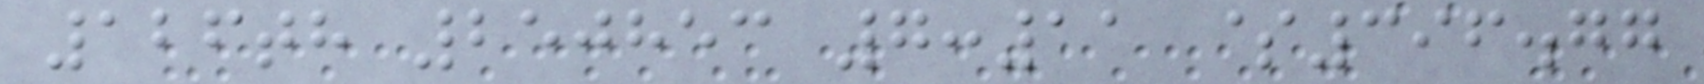126th 250853 7:11 $396.77
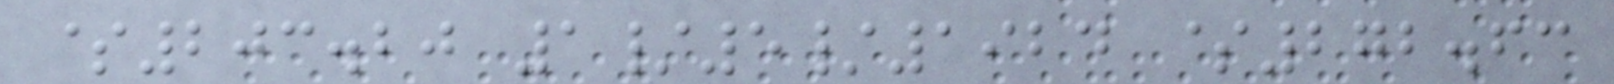$203.20 1/5/1924 $272.63
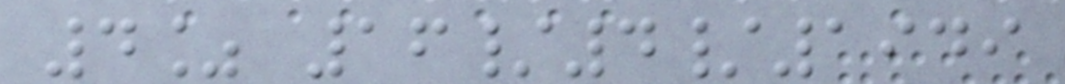4% 16/4/1949
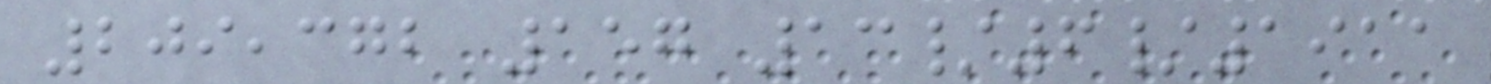209,372 157 13/6/1911
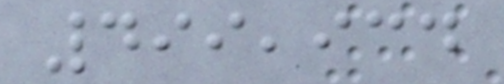499,934
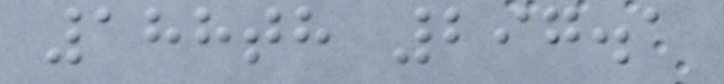188th 297.1
